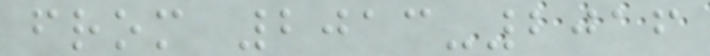from 2013-2016
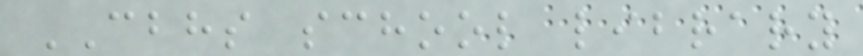CBHS school library
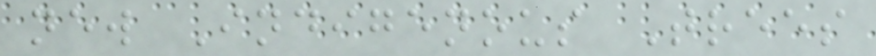new Indigenous Trees
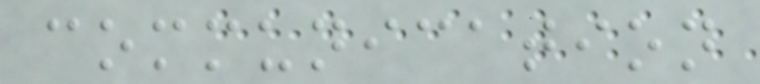communication
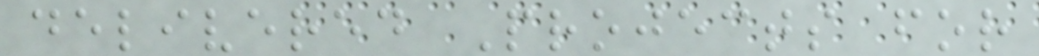delivered Projects for
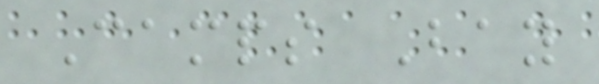Camps Bay
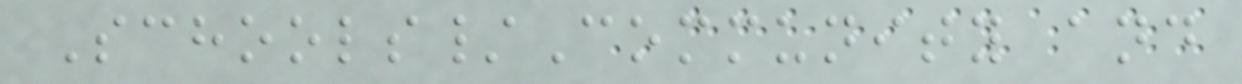Schools/Community and
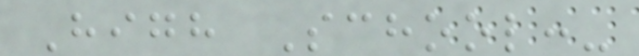High School:-
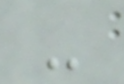-
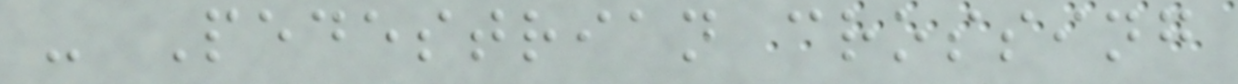- Pedestrian crossing
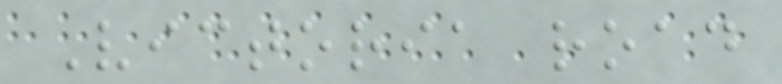Victoria road
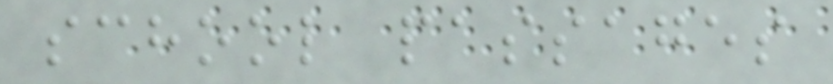school passages
